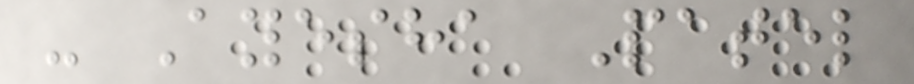- Ayesha Patel
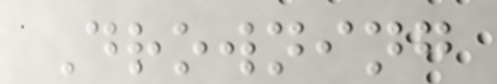Drowning
